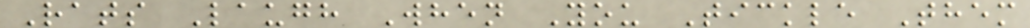Rats Laugh When You Tickle Them
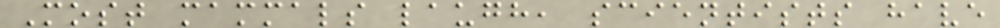Most mammals laugh, scientists have
